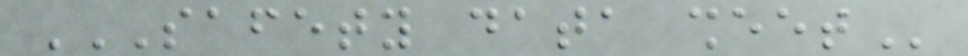SAFETY DATA SHEET
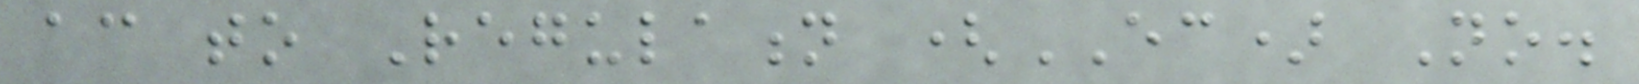according to Regulation (EC) No.
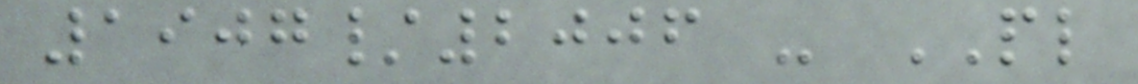1907/2006 - PL
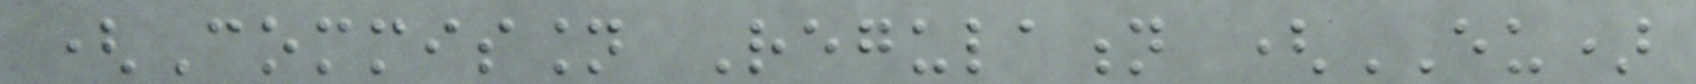(Commission Regulation (EU)
